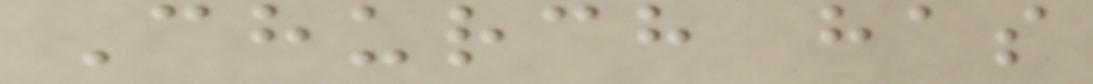Church has
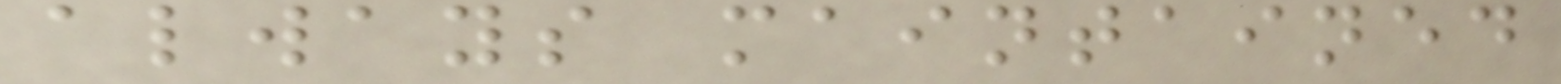always maintained
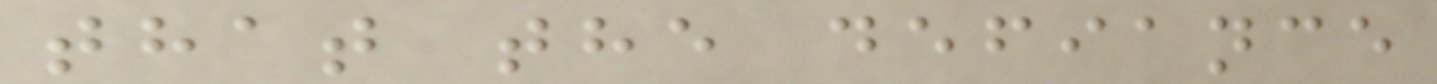that the defiance
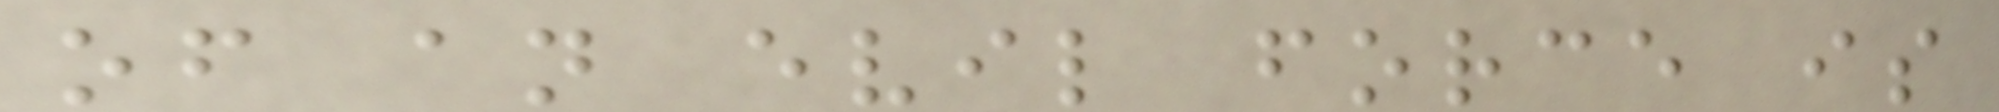of an evil force is
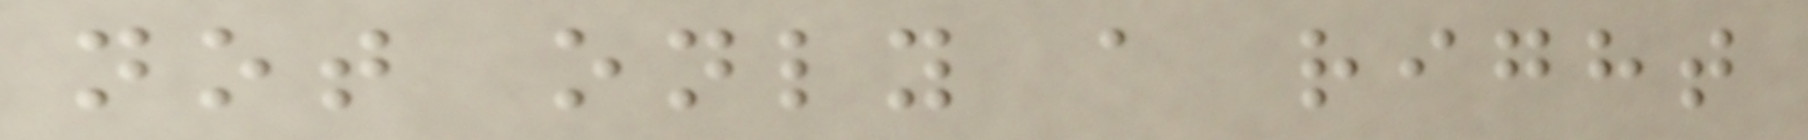not only a right
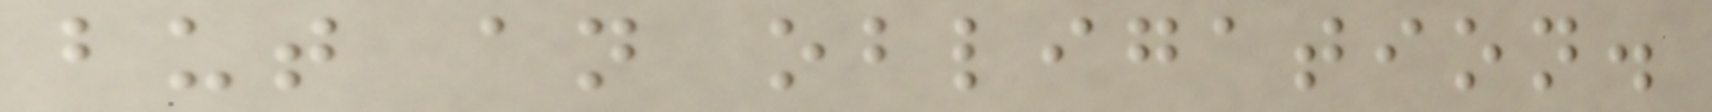but an obligation.
